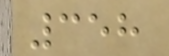358
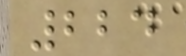224
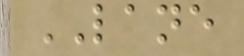LANE
